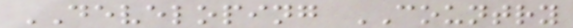DEVELOPING COUNTRY
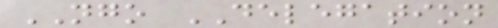NGO DELEGATION
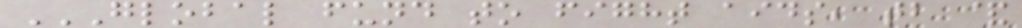GLOBAL FUND TO FIGHT AIDS, TB &
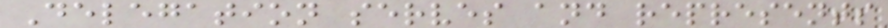Delegation serves and represents
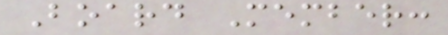Board Member:
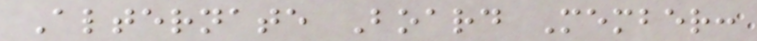Alternate Board Member:
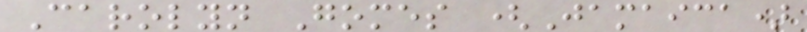Carolyn Gomes (Jamaica)
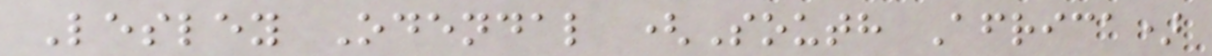Lesley Odendal (South Africa)
